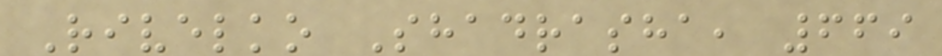Rivelko Shadrasha, 669
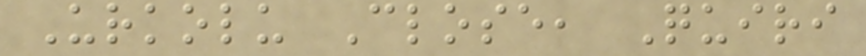Urkolu Close, Quiri
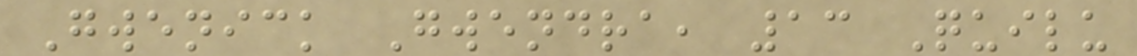Gwenick Gwendra, 13 Quilu
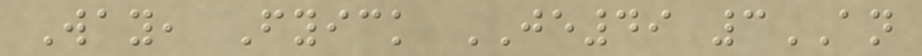Way, Fyick JE49 3AN
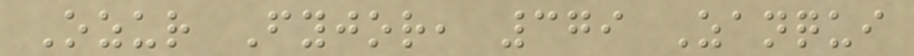Ozur Fyjor, 379 Zanqui
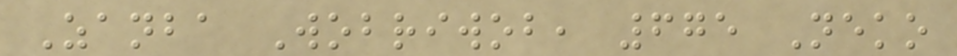Zanba Wobriwob, 675 Neko
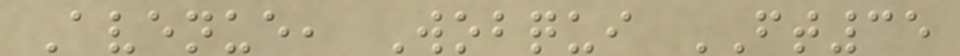Avenue, Wobqui FT35
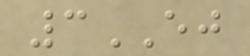3EJ
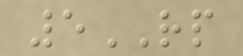5RP
